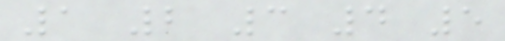1 2 3 4 5
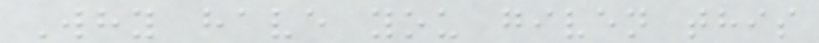Why have you given this
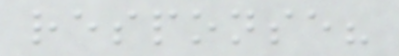response?
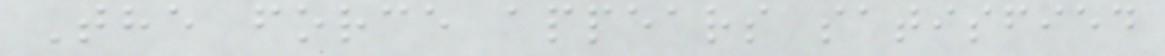The force appears satisfied
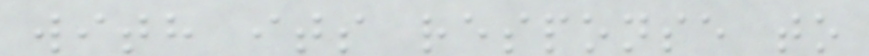with its response to
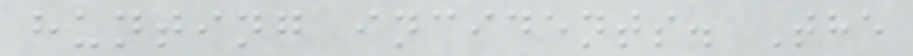hunting incidents. The
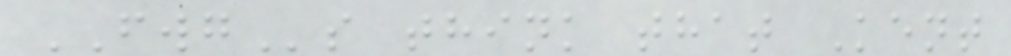FWGs think that Kent
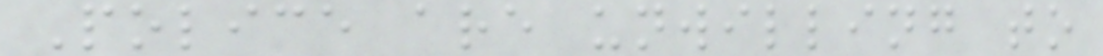Police are unwilling to
